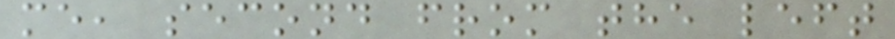me, second from the left
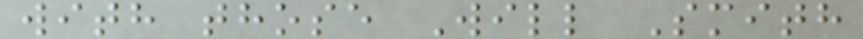with those Will Smith
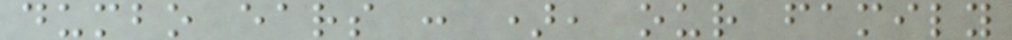dumbo ears : ), our family
